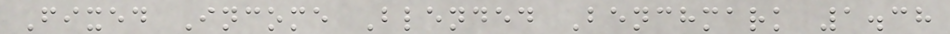Fixed Income Blended Benchmark 1.38
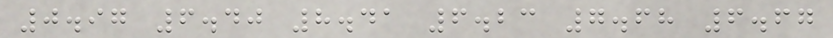0.97 6.40 8.41 6.23 7.68 6.67
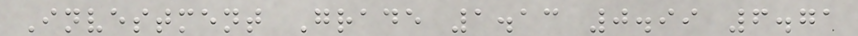Investment Grade 1.13 0.99 6.71
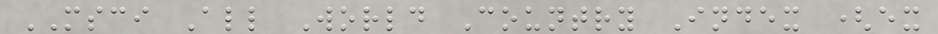MSCI All World Country Index (ex
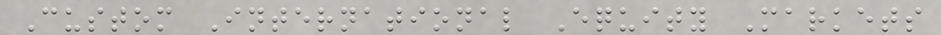Custom International Equity Markets
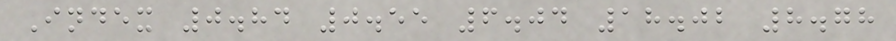Index 0.84 0.55 6.04 18.02 8.78
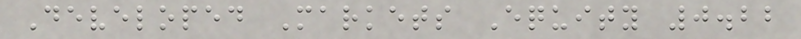Developed Markets Equity 0.22
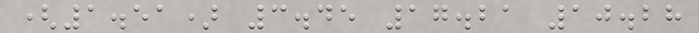(1.51) 3.45 17.21 10.28
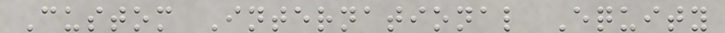Custom International Equity
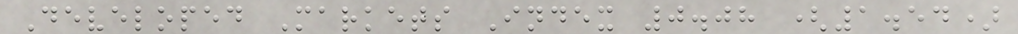Developed Markets Index 0.08 (1.54)
